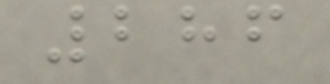286
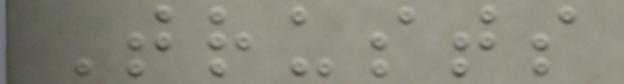Trusts
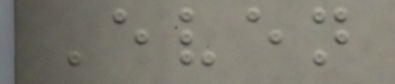Even
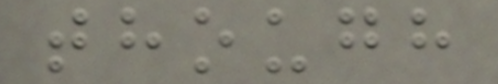though
